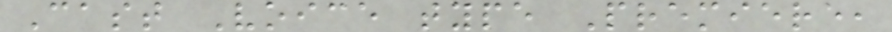Cast Voice type Premiere,
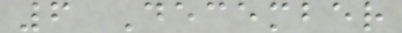6 December
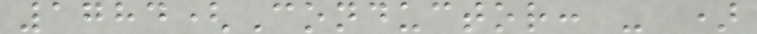1784(Conductor: - )
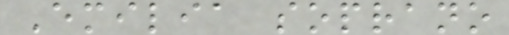Emilia soprano
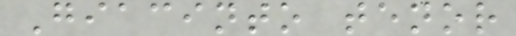Giacinto tenor
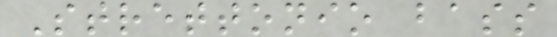Strettonio bass
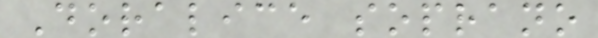Doralice soprano
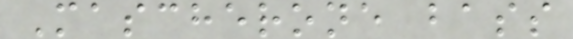Mascherone bass
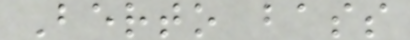Berto bass
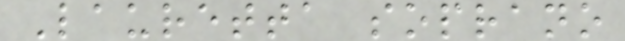Lauretta soprano
